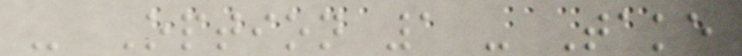- Option 1 - Take
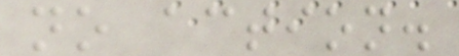no action.
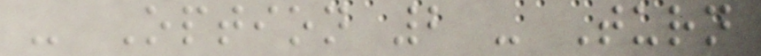- Option 2 - Turn
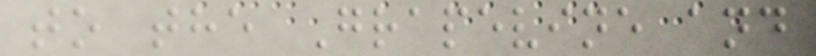to the Grapevine and
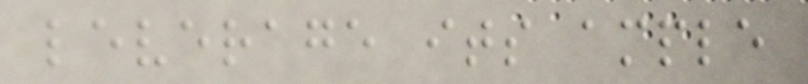leverage its ample
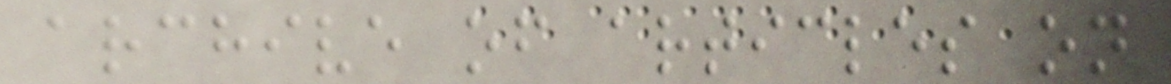archive of articles on
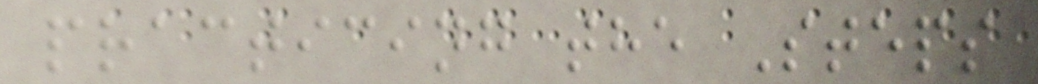practicing the Steps
